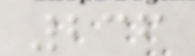236
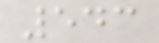543
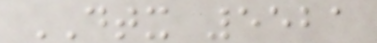DTX 5521
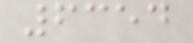6354
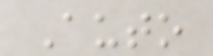Auto
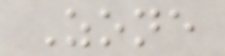Zone
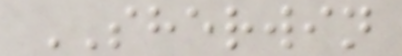SHERWIN
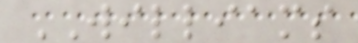WILLIAMS
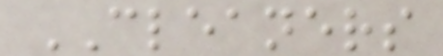CLEANERS
